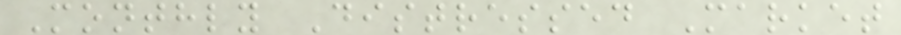Monthly Distressed Market
